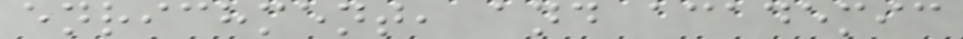enrichment, and academic
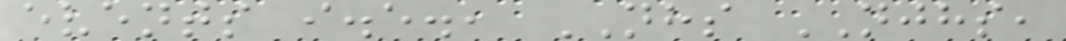events i.e., NHS NJHS,
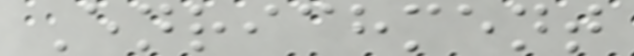Enrichment
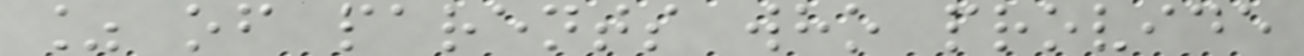% of parents who provide
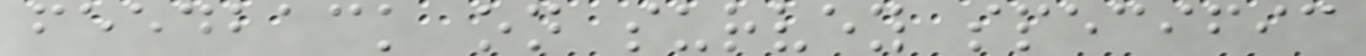feedback on survey specific
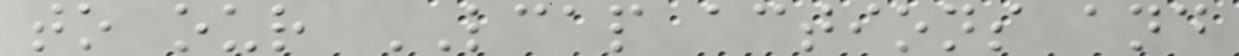to our LCAP actions and
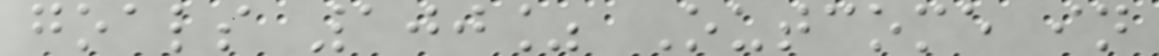goals 100% Outcome in
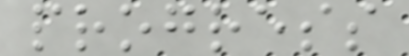progress
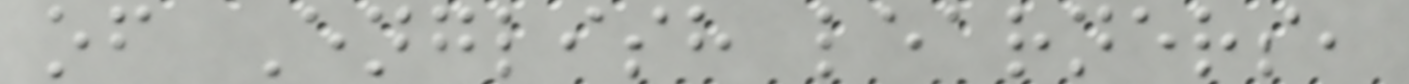of English learners,
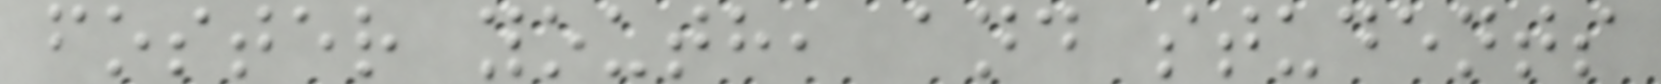foster youth, and students
